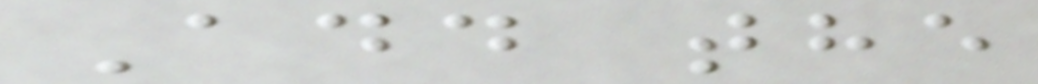Add the
